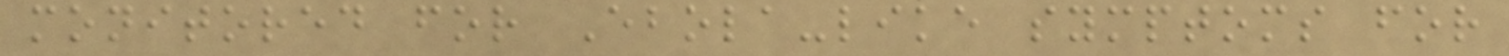monitored for Ebola-like symptoms for
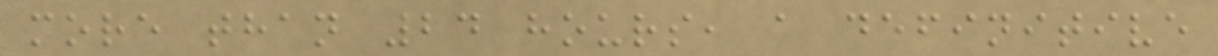more than 24 hours, a definitive
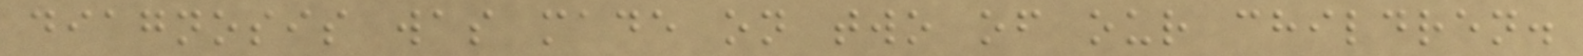diagnosis was made on two of our children.
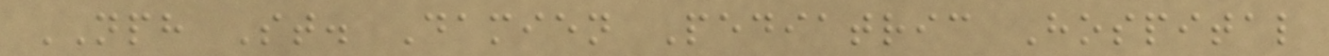NPH St. Damien Pediatric Hospital
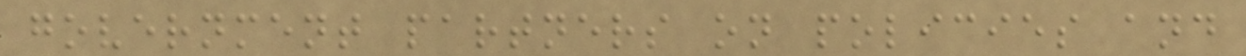government partners on policies and
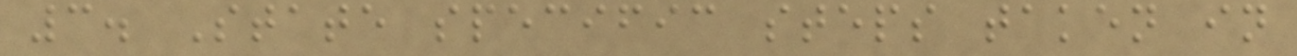3. State specific steps taken in
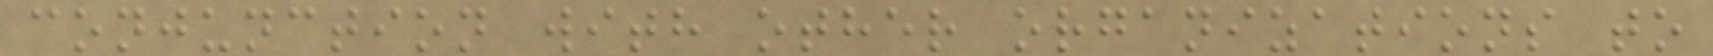conjunction with other organizations to
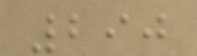290
